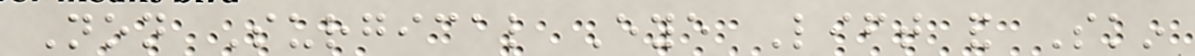Non Surgical Eye Lift and Skin
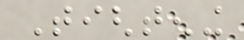Tightening
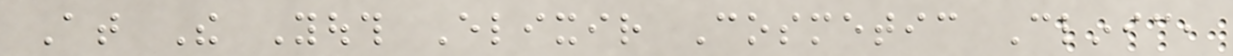At The Youth Elixir Cosmetic Clinic,
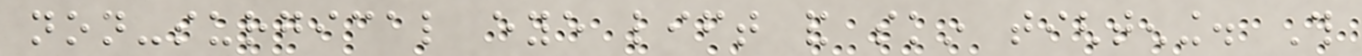non-surgical eye lift and skin tightening. This
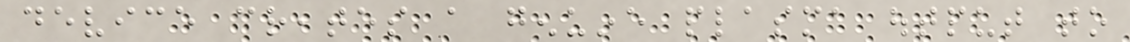device creates a genuine plasma output to
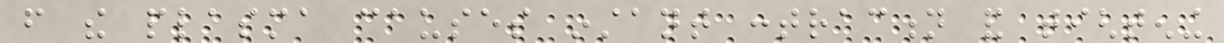from the plasma causes instant contraction and tightening
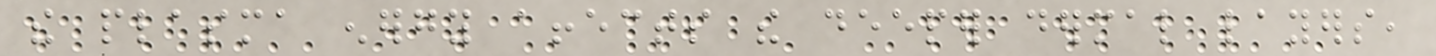the plasma energy affects the deeper dermal layers,
